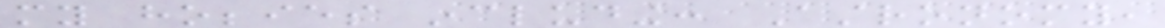my hobbies including: Astronomy,
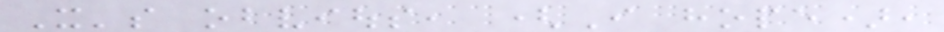It's obvious, (I hope),
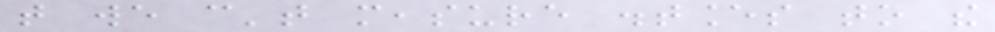that we can't measure distances to the
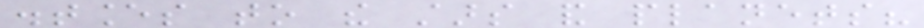distances to the stars and planets?
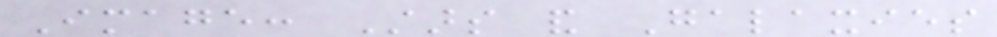Image: Stars and Galaxies
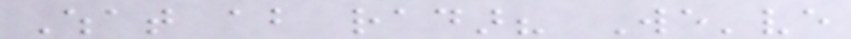What about radar? We've
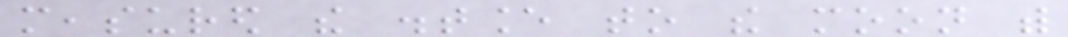measured the distance to the moon with
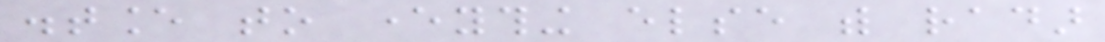distance to everything else with radar
